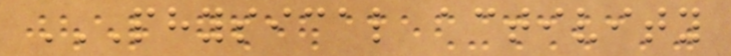PHYSICAL ACTIVITY
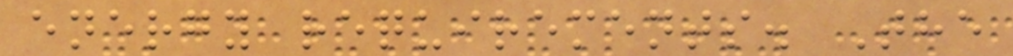energy requirements. The
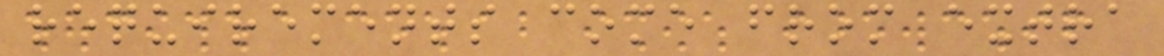requirements come from extra
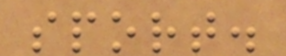sport.
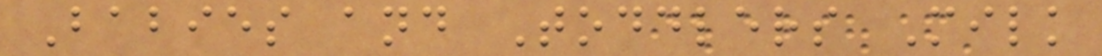Babies and Toddlers Milk
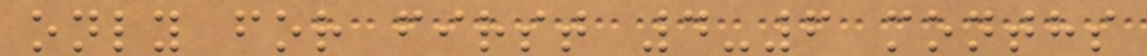only for first 4-6 months
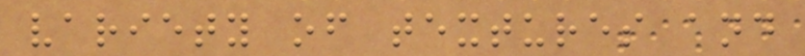variety of textures and
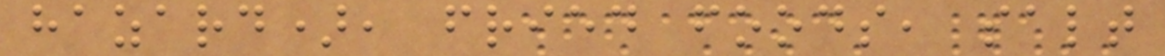hazard), fried foods, salt
